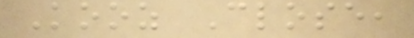Kooz Close,
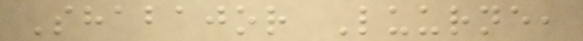Shabajor Luurne,
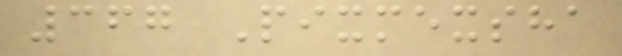367 Pixmexsha
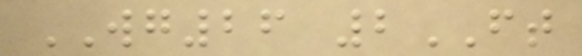WG26 2FT
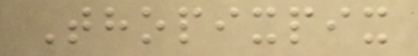Thopixpix
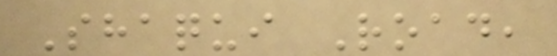Shaqui Road,
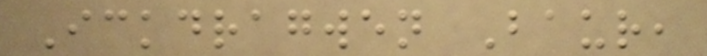Ickdragwen Baur,
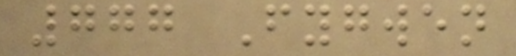777 Fygwen
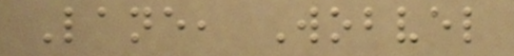Lane, Wobvel
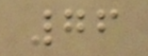76
